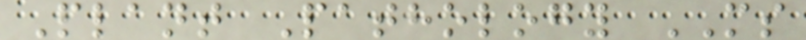Plant Pathology MS
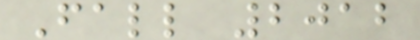Fall 2012
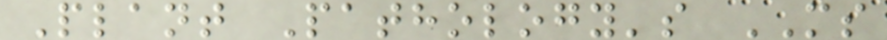Plant Pathology's MS
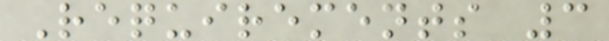Requirements 3
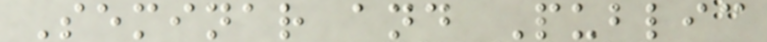Seminar and Public
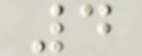4
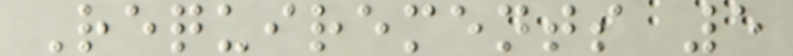Requirements 5
